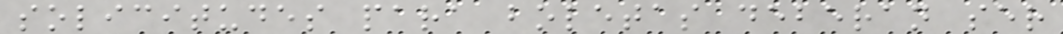solicitudes para boletas deberan ser
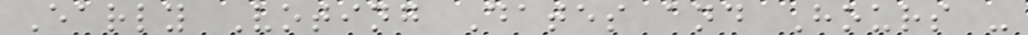Early Voting Dates and Hours -
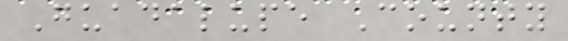Guadalupe County
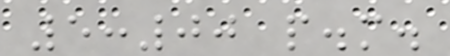5:00 p.m.
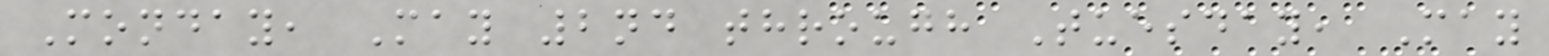Monday, May 2nd through Tuesday, May
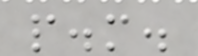p.m.
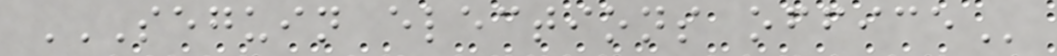SEGUIN ELECTIONS OFFICE
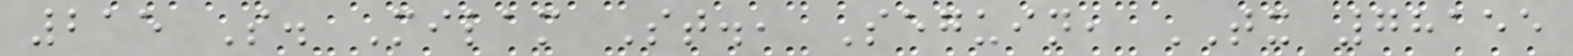215 S. Milam St., Seguin, TX 78155
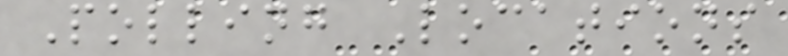Polling Locations
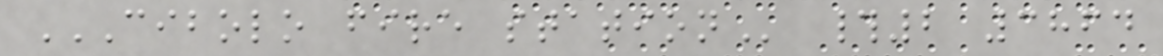CIBOLO FIRE STATION #2 3864
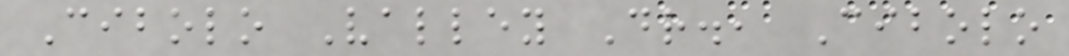Cibolo Valley Dr., Cibolo
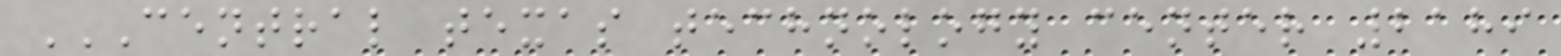CENTRAL TEXAS TECHNOLOGY CENTER 2189
